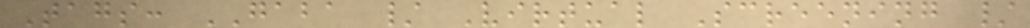Tags: GABA / Virtual Screening /
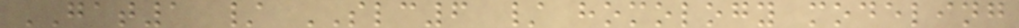GAT1 / SLC6 / homology modeling
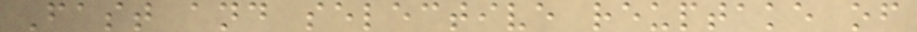Fast and selective reuptake of
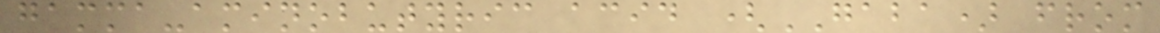gamma-aminobutyric acid (GABA) from
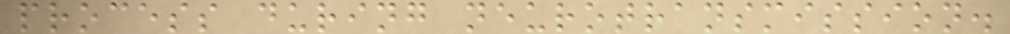process during neurotransmission.
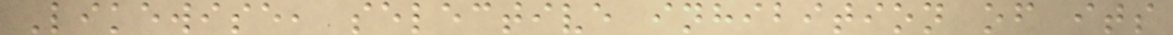Likewise, selective inhibition of its
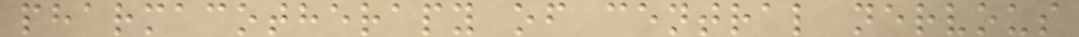pharmacotherapy of central nervous
